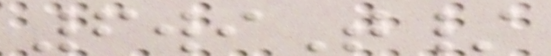6wiT/
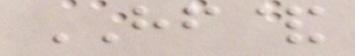HF&
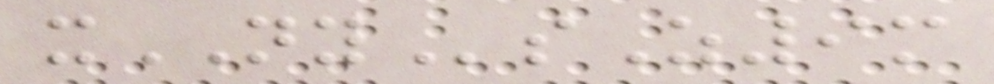xNYsZ9m
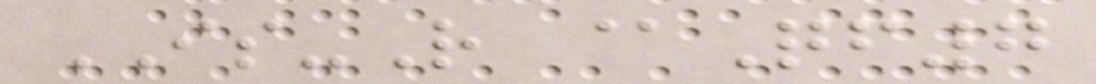IS-R @Qf7
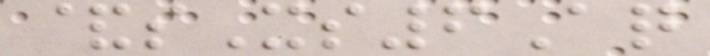&sXs6Aq
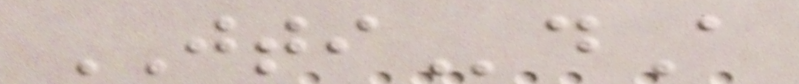JTIdA
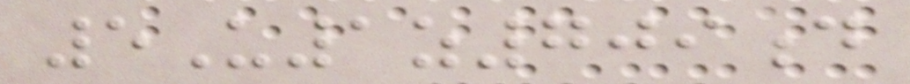5U1z709d
